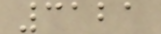3121
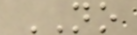NO
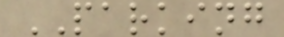PARKING
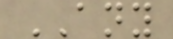ANY
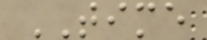TIME
